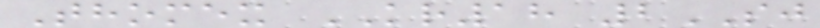Thomex KR18 2SJ
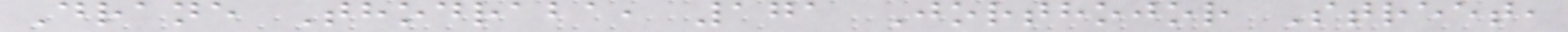Drane Thodraba, 171 Jorthojor Street,
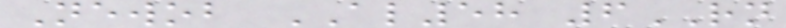Newob AL58 6RN
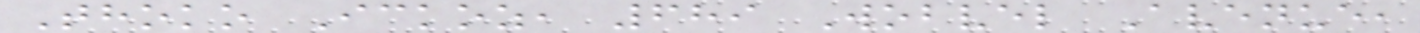Thoko Ickoz, 689 Wobvel Avenue,
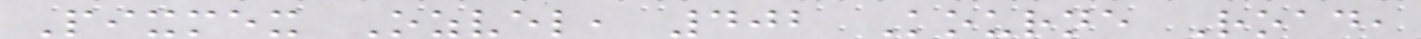Pixmex Ozvel, 402 Kourne Road,
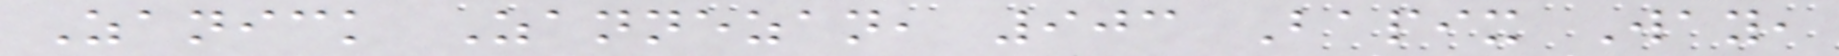Zanick Zannezan, 903 Bapix Way,
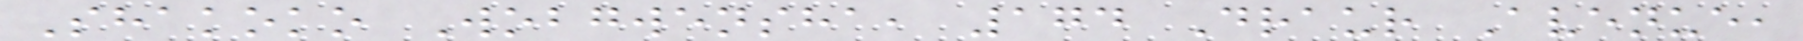Shakoko Wobgwensha, 174 Draur Avenue,
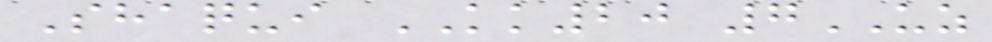Shaqui KK20 7UZ
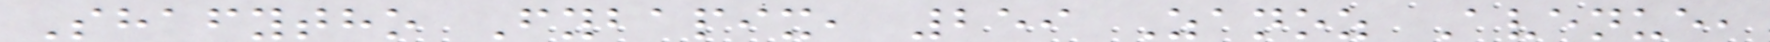Shafytho Fybapix, 259 Zanoz Avenue,
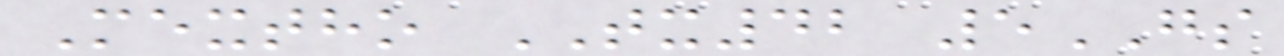Mextho TX42 5GS
